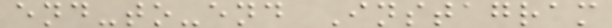end-to-end Instagram
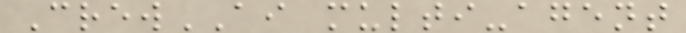CrewAI multi-agent
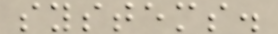systems.
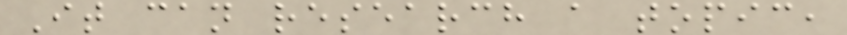It can research a topic,
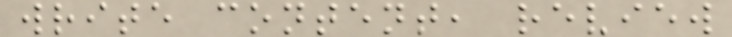write content, review
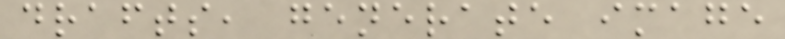drafts, generate image
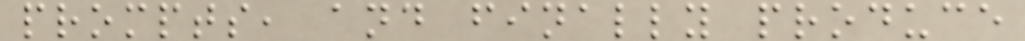prompts, and finally produce
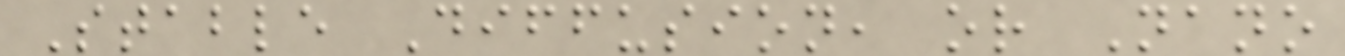Stable Diffusion, or Nano
